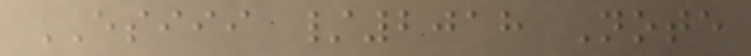ESIII /2018 Note
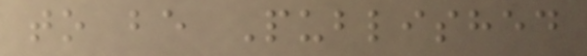to be Published
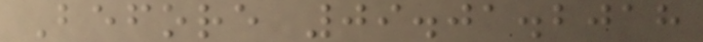Before 09.01.2018
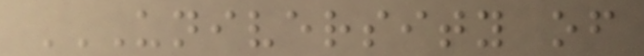UNIVERSITY OF
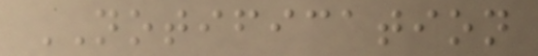NOTIFICATION
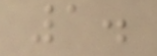1.
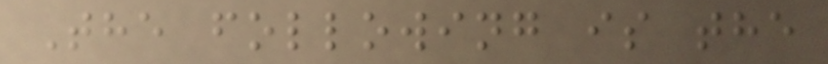The following is the
